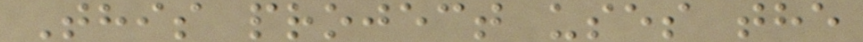This project uses the
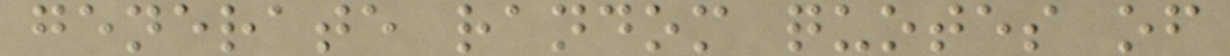generate random quotes of
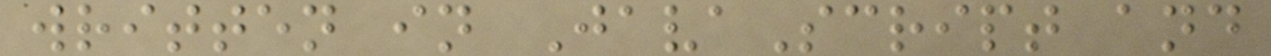written in JavaScript and
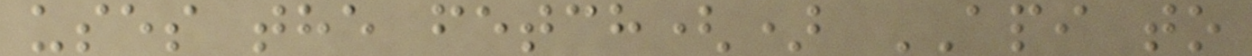uses the fetch() API to
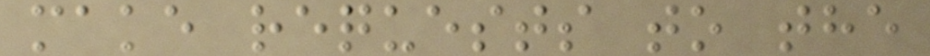make requests to the
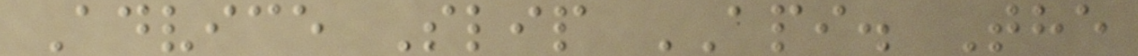Advice Slip API. The
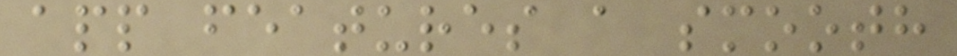app features a smooth
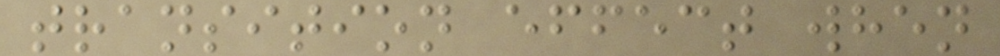transition effect when
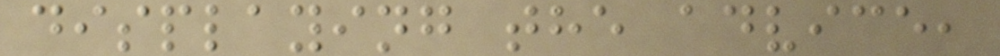displaying the advice,
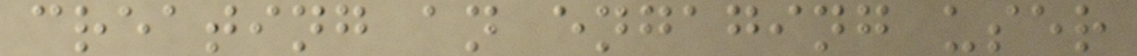creating an engaging user
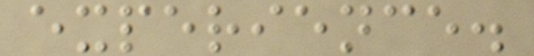experience.
